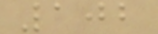102
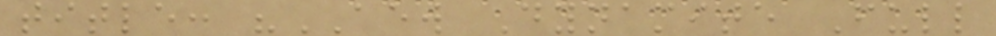title: "AEW Dynamite Full
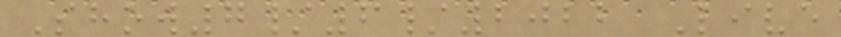Show7/6/2022 Live
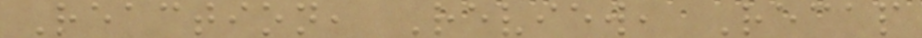Reaction, Review, Recap
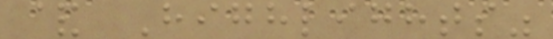& Highlights"
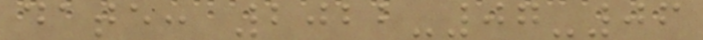date: 2022-07-06
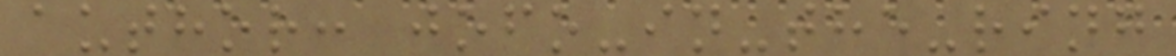author: jofo-in-the-ring
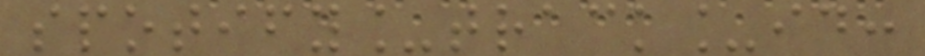spotify_track_id:
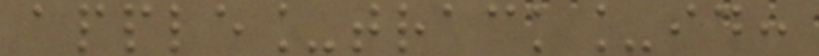apple_track_id:
